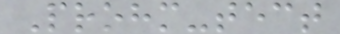Prohm-tect
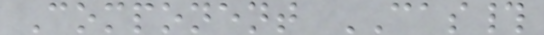Component CAS#
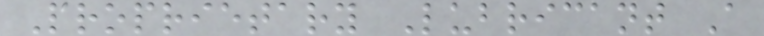Proprietary Lubricant A
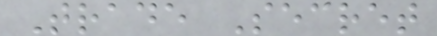Trade Secret
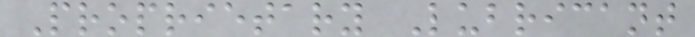Proprietary Lubricant
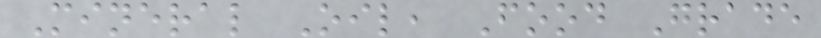Mineral Oil, Food Grade
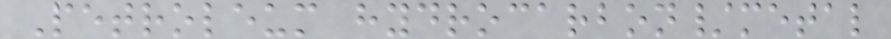Petroleum hydrocarbon/metal
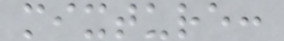mixture:
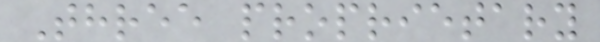Three proprietary
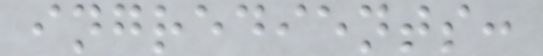ingredients:
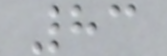83
